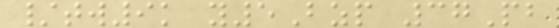/tw9k y5Bzp 37Pb
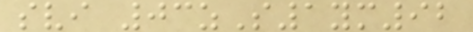svi 03zS1ym92
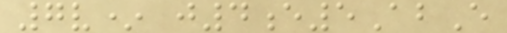7v* j4e5AbE
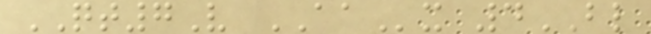QT7V AAx 4BL
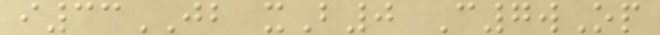i33JB xB0 C7wOp
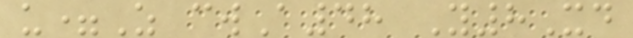u=Z cwA48 Y8Xd
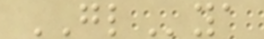GLya
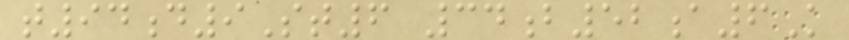t94d9St6 34b52a6K
